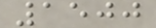1500
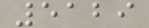5129
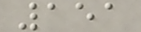151
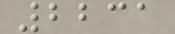2231
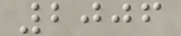2006
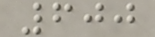600
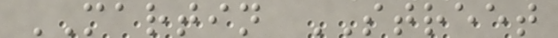MARTIN STREET
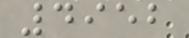4952
